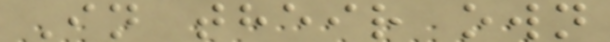In their own
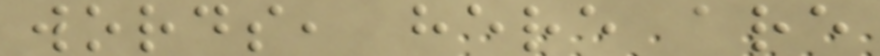words, here are
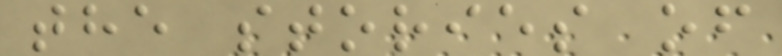the stories of
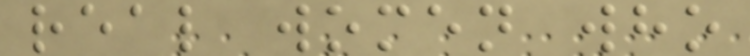real women who
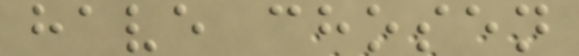have chosen
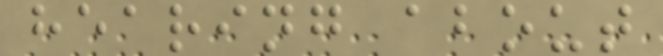hearing about
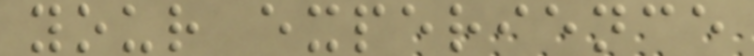your experience
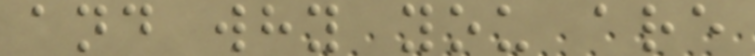and why you are
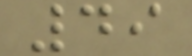49
